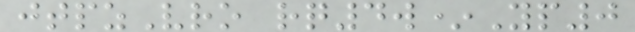jtpzVro rq4w*Yp0
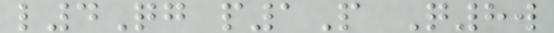l4Qg p1P Q8w
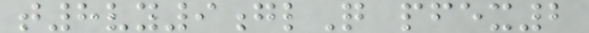t8vy9glQ pfex2
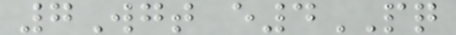7Wgt e4PQ
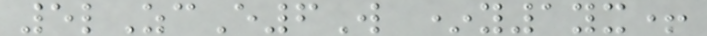5lZcE6W *y1yx+
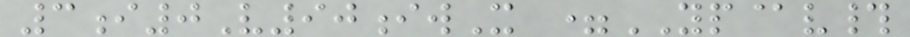3i0V90iwX =YP@v#
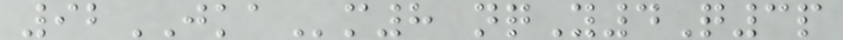92JKAm8 nqY4Q3p
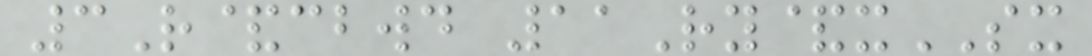3R&cbwd 11Ry&xSX
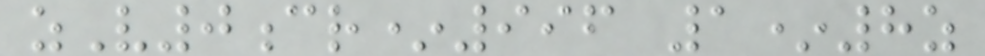zV0cr*996 1*8z
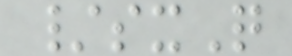/sxQ
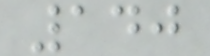140
